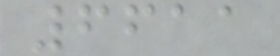6611
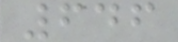646
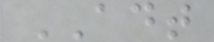ADT
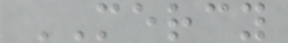MERCY
